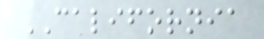CALIFORNIA
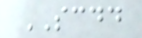SCDD
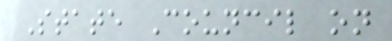State Council on
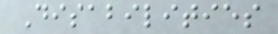Disabilities
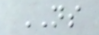NS
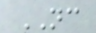NC
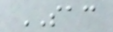SAC
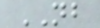NB
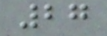27
